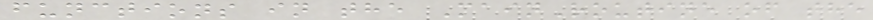functions in the MainRoutine of the
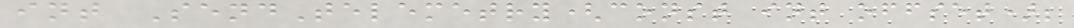int SendTelemetry(const int offset);
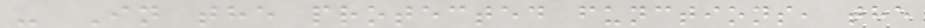- In the protected functions, the
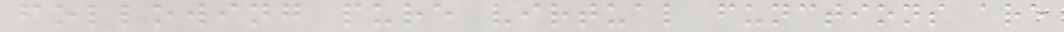following pure virtual functions are
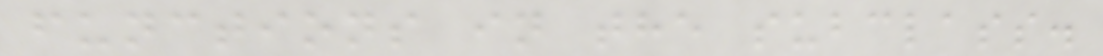functions in the subclass.
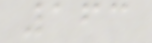163
